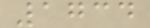1734
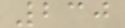230
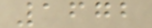1672
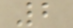2
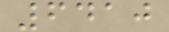6410
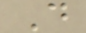D
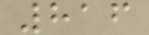816
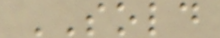SOLD
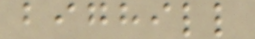bighill
